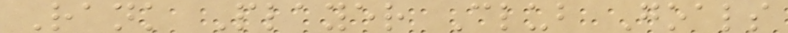Rank Player Club Goals
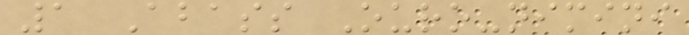1 Abass Ouro-nimini
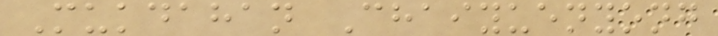Mukdahan Chaiyuenyong
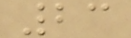23
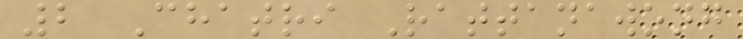2 Chatri Rattanawong
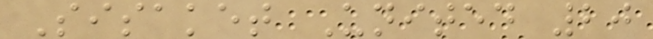Sisaket United 20
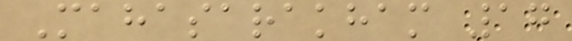Mahasarakham 17
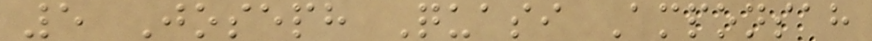5 Joseph Quasi Amponsah
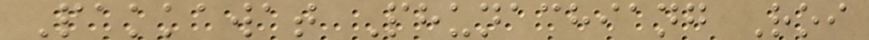Pakkawat Phunachiang Roi
